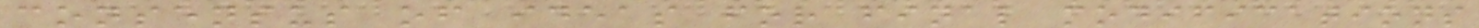consensus of ideas for final modifications
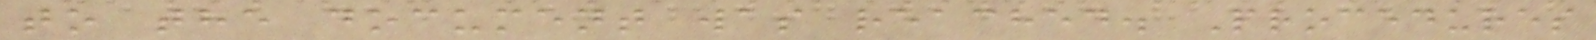to the document was reached. Procedures
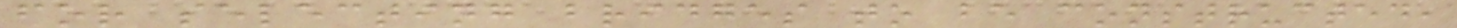for selecting bridges to be constructed,
